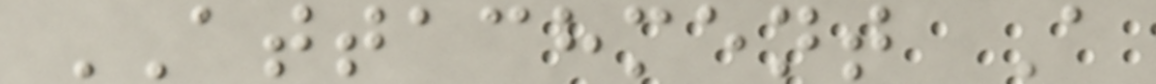ATTACHMENT A
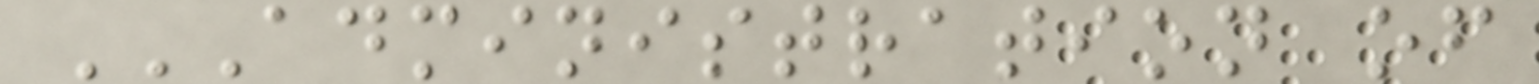ADMINISTRATION OF
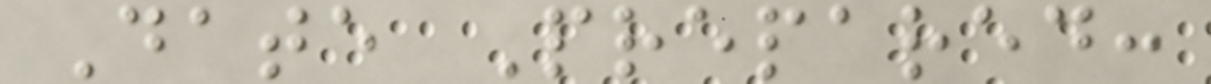Date Prepared:
